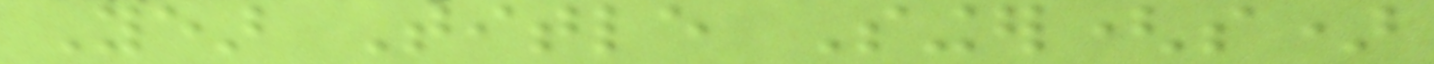Year Title Singer(s)
